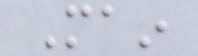Main
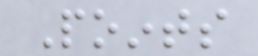Points
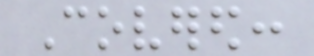Covered:
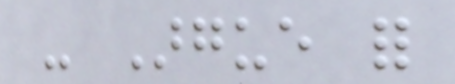- Argue for
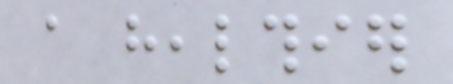a healthier
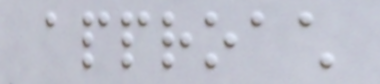approach
